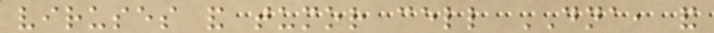viruses and tumor cell DNA, and
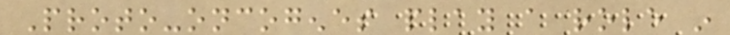Proto-oncogenes play a role in
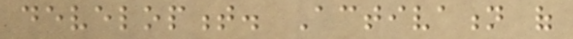development. Activation of
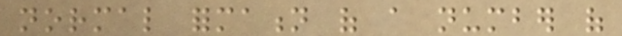normal formation of a number of
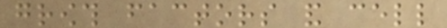growth factors and cell
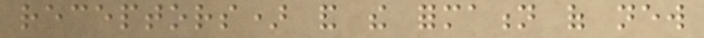receptors) and the formation of new
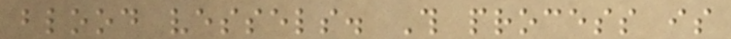blood vessels. This process is
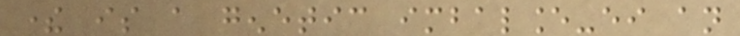there is a genetic imbalance-either an
